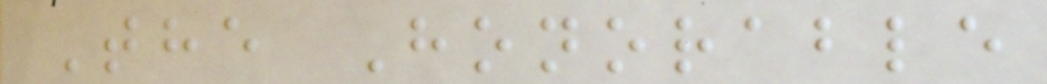The Honorable
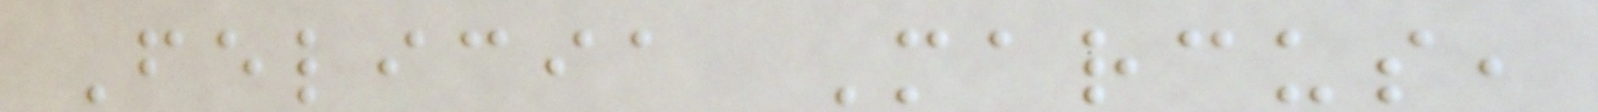Felicia Marcus,
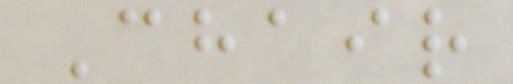Chair
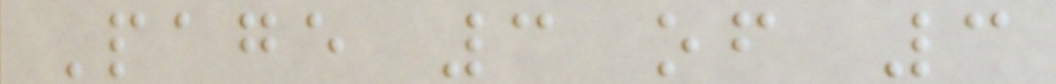Page 3 of 3
